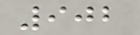902
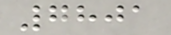7801
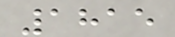1815
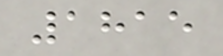1815
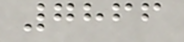7866
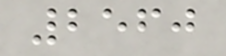2560
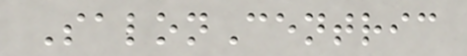SalonCentric
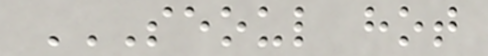SEOUL HOT
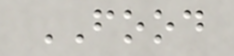FOOD
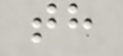th
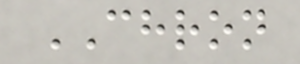CHRON
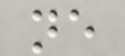ne
